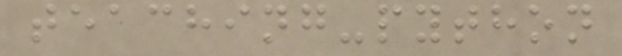teaching-python
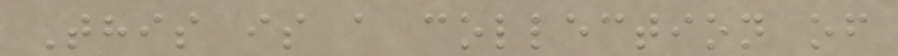This is a collection of
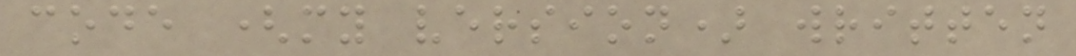code (my version) written
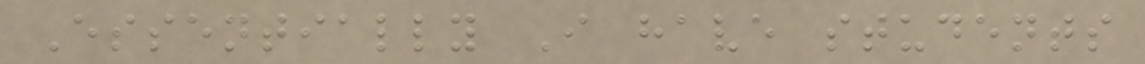Essentially I have students
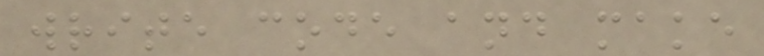write code and make
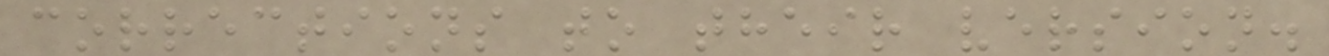corrections to their version.
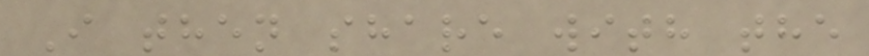I then share with the
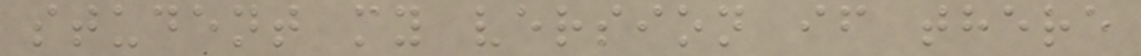student my version if there
